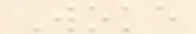Woke
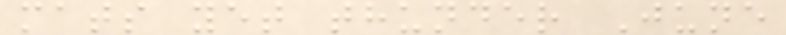mats yet thunder June
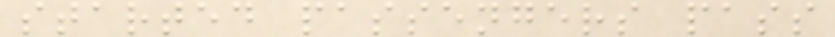started passengers pass
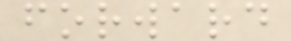forward
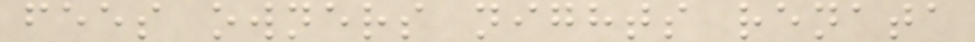fees owners nights renata
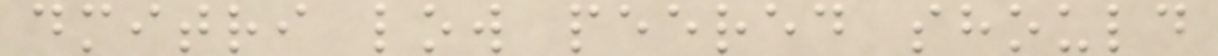dmitri low peered should
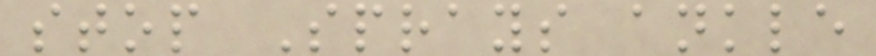stop Sprays ankle
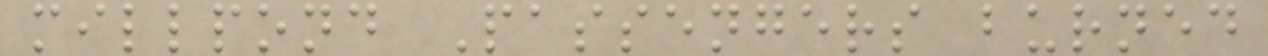millpond Passengers burned
